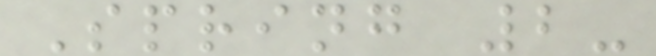Spring 2-
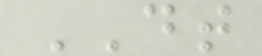DT
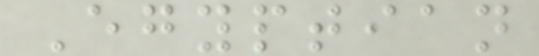Egyptian
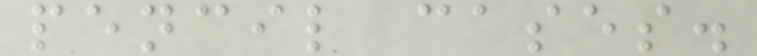pencil cases.
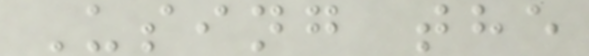Using the
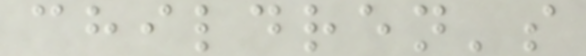children's
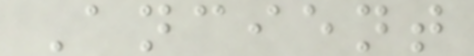Ancient
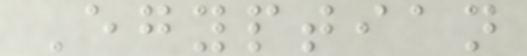Egyptian
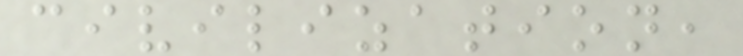civilization,
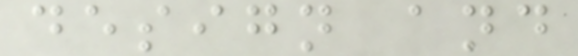design and
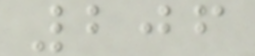206
